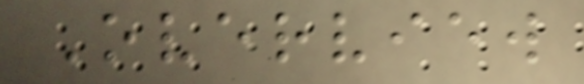Overview
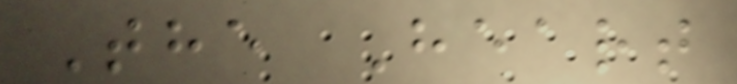The Heart
